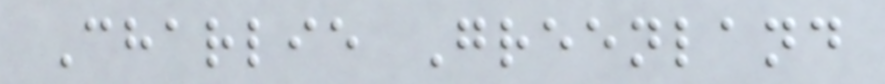Charlie Greenland
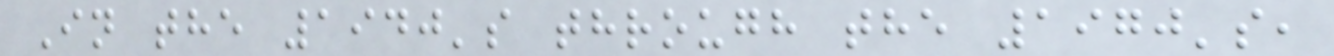In the 1940's through the 1970's,
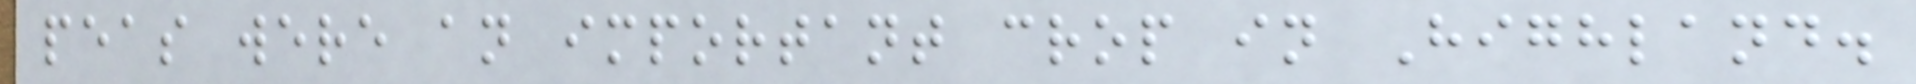peas were an important crop in Highland.
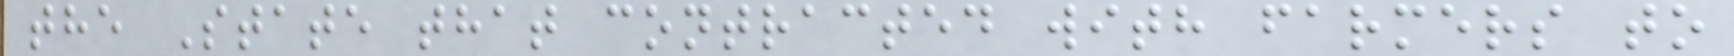the State that contracted with farmers to
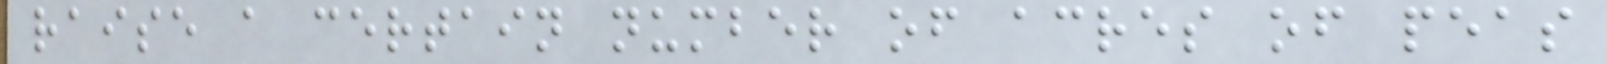raise a certain number of acres of peas
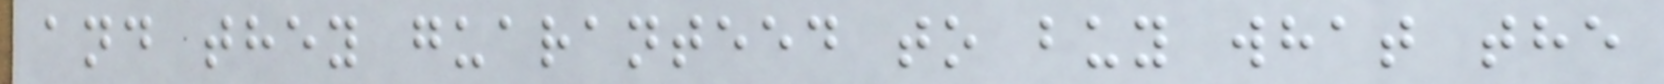and they guaranteed to buy what the
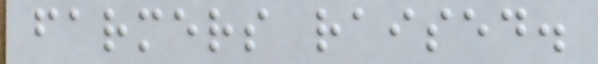farmers raised.
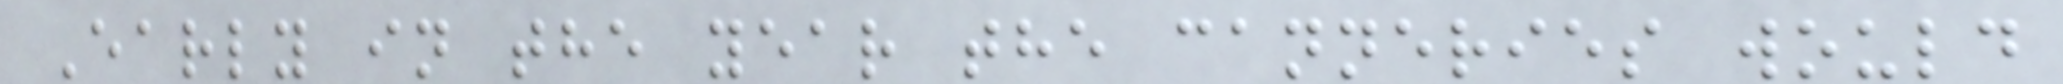Early in the year the canneries would
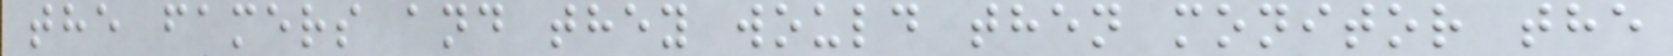the famers and they would then monitor the
